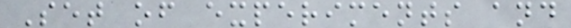Set of experiments and
